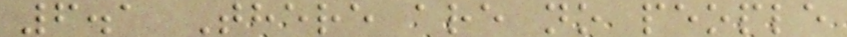6.1 There are no people
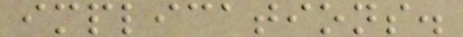implications.
